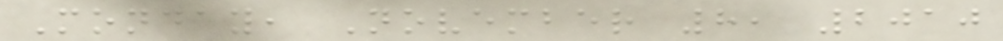Monday, November 8, 2010
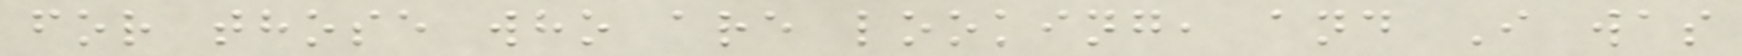for those who are looking, and I was
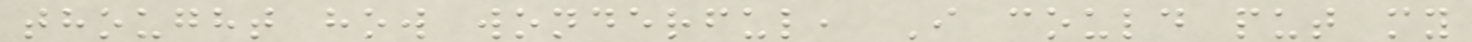thought how wonderful, I could put my
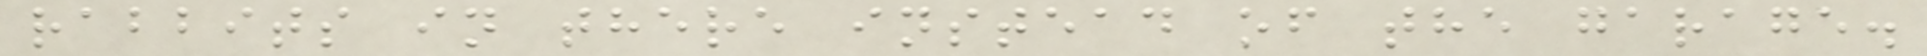rabbits in there instead of the garage.
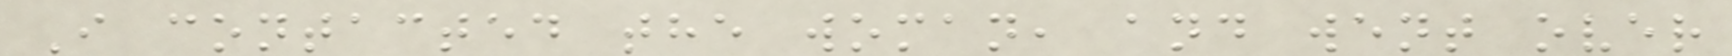I contacted the woman, and went over
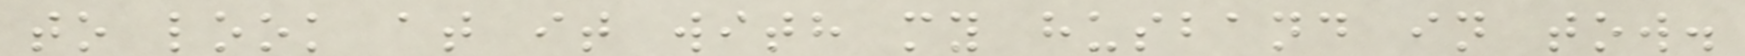to look at it with my husband in tow.
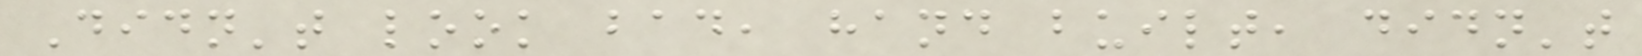Didn't look bad, hand built, didn't
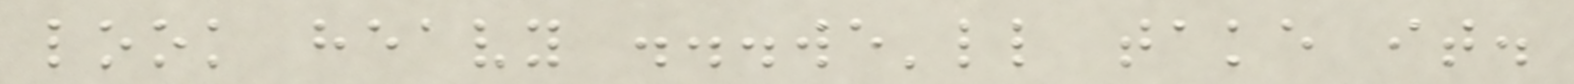look heavy ...we'll take it.
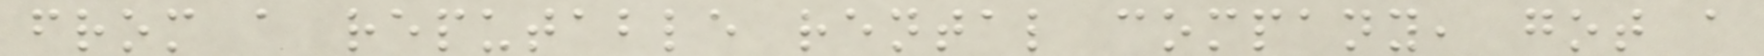from a reputable rental company, got a
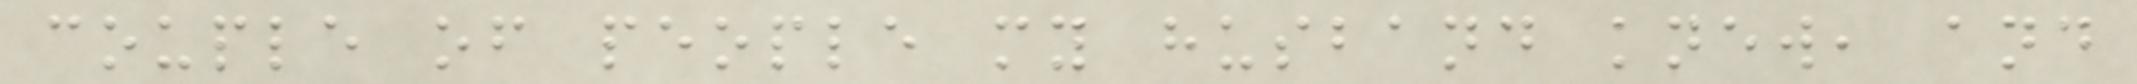couple of people my husband knew, and
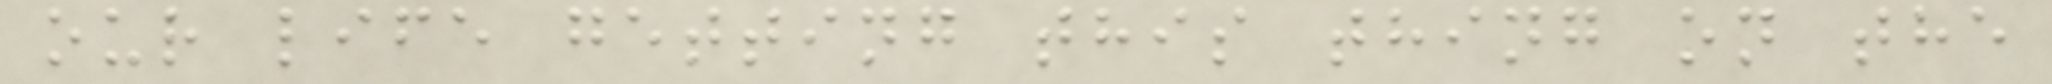our life getting this thing on the
